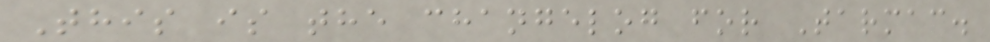This is the changelog for Tarmac.
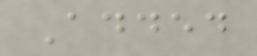Added
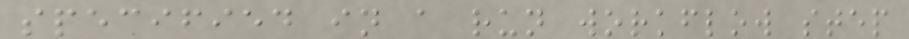specified in a run workflow step
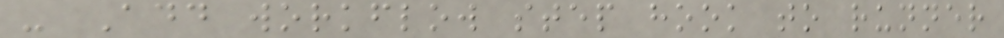- Add workflow step hook to runner
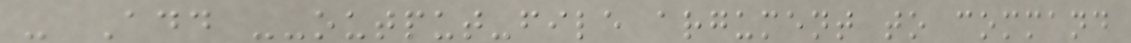- Add --output-file argument to command
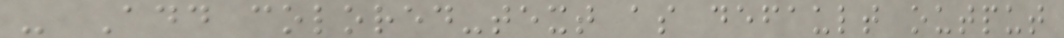- Add colored-text as default output
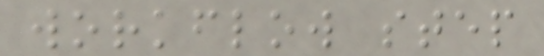workflow step
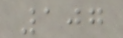107
